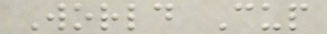World Cup
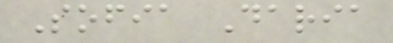Sofia Daria
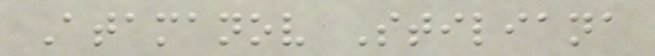Atamanov Stiliana
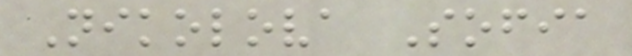Nikolova Sofia
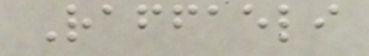Raffaeli
